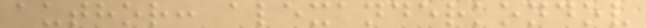author: alexanderkondov
